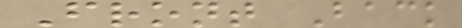Front Back
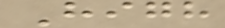High
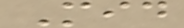Mid
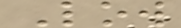Low
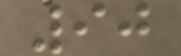90
